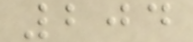204
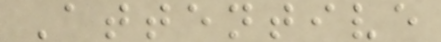Attentive
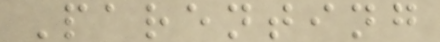Parenting
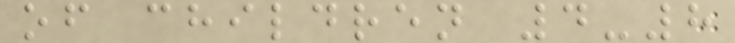of children 4-8
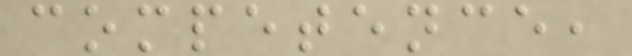competence,
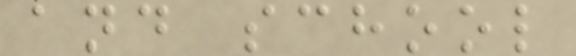and school
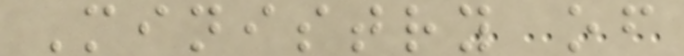Ministry of
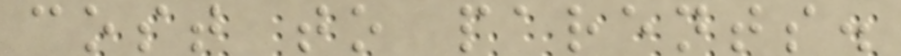cost to parents.
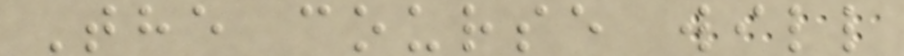The course will
